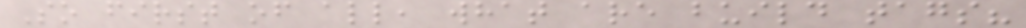So first of all, what are build tags?
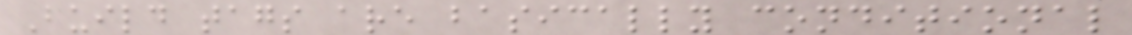Build tags are basically conditional
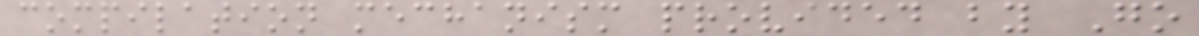compilation mechanism provided by Go
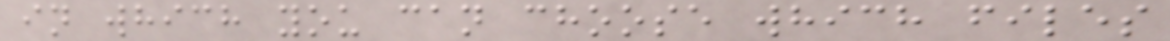in which you can choose which files
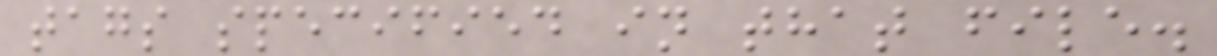tags specified in that file.
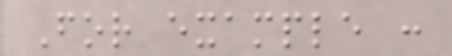For example :
